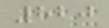820
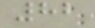82
